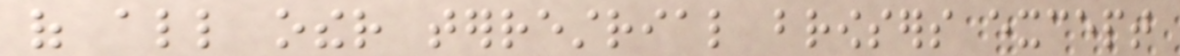of all other terrestrial browsers except
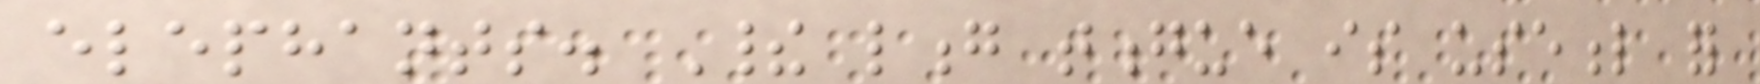elephants. Their long tongue is useful for
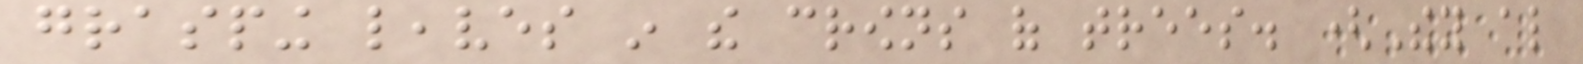grasping leaves in the crowns of trees. (They also
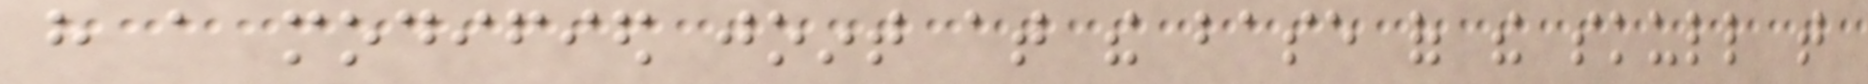have a modified joint at the base of the skull that
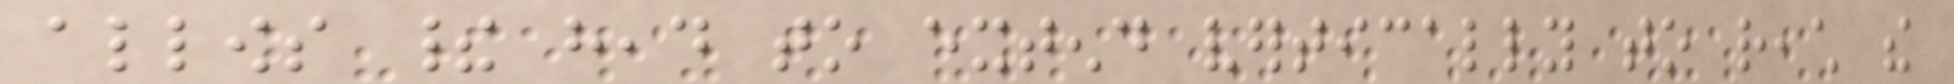allows their head to extend vertically to reach the
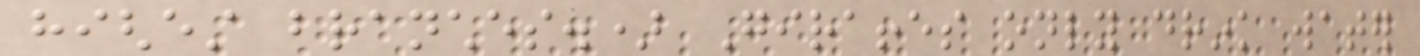highest branches.) Giraffes only drink water
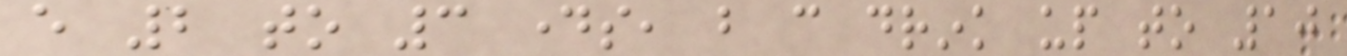every 2 to 3 days, but can drink up to 10
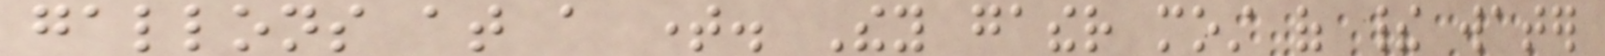gallons at a time. They gather most of their water
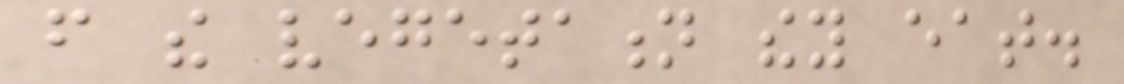from the vegetation they eat.
